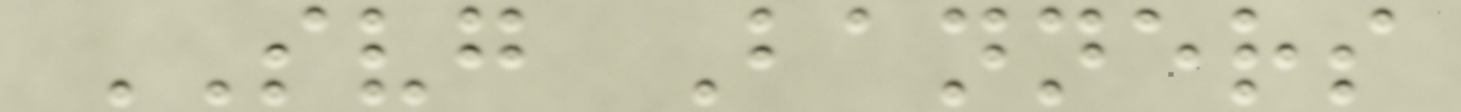SVG Banners
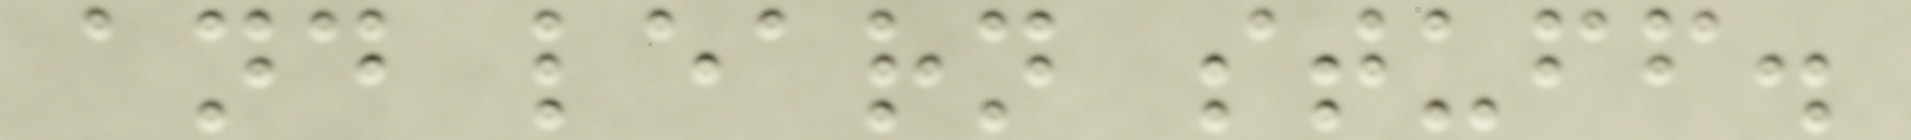and learn stuff.
